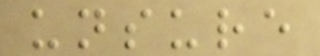unsure
